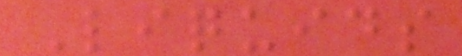Liquids
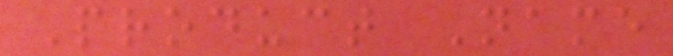Product Name
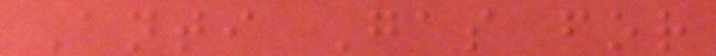Anti Gas for
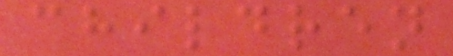children
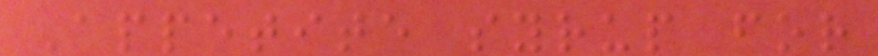Appetite syrup for
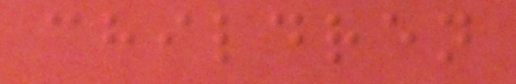children
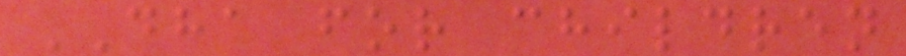DHA for children
